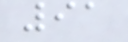91
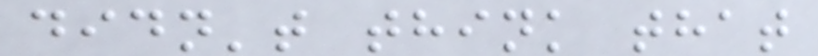didn't think that
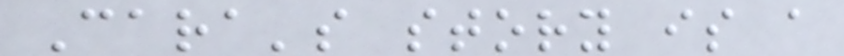Cara's story is a
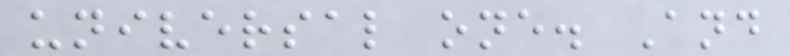universal one. And
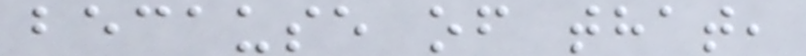because of that,
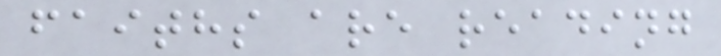faiths are reading
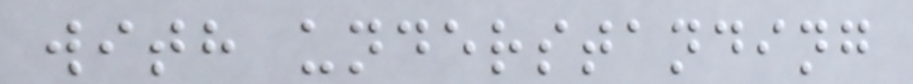with understanding
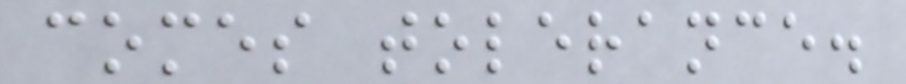comes tolerance.
